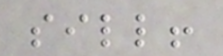sill!
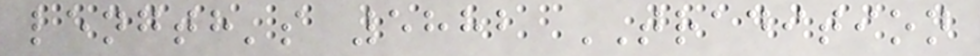length's 5882 TRADITION
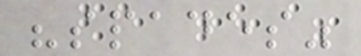"spades"
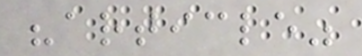"article"
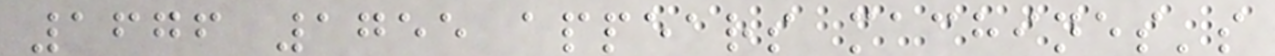1676 1755 appears machines's
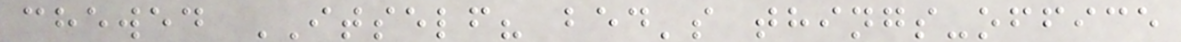chewed ITSELF? bed's things-office
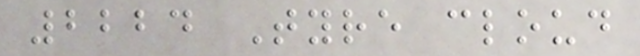2224 Tyre cloud
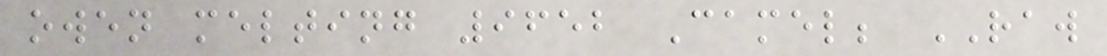owen melting 9652 Camel; RAW
